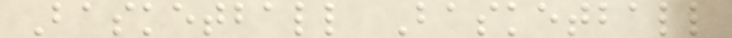Basketball Basketball
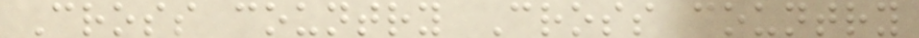Cross country Cross country
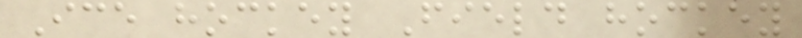Ice hockey Field hockey
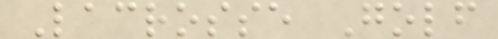Lacrosse Golf
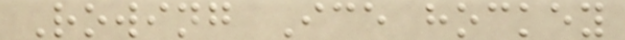Rowing Ice hockey
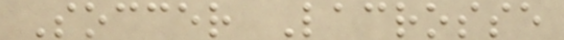Soccer Lacrosse
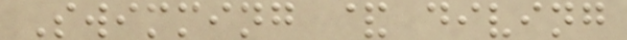Swimming & diving
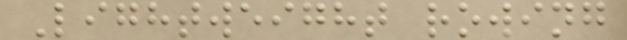Lightweight rowing
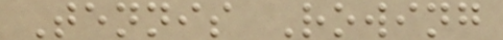Tennis Rowing
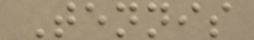Tennis
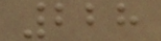228
